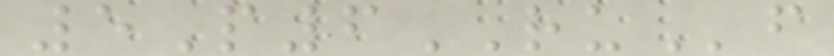5P6RUf
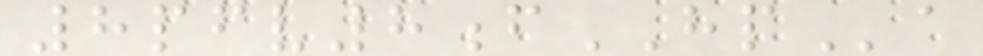8pfv8fHPa
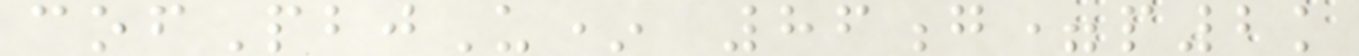cofPbjU* 86g=p2k
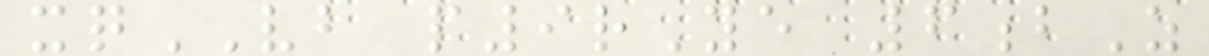xqVB p9rYe 6bZ
